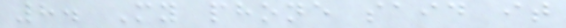8. My phone said it
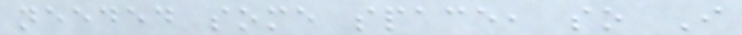needed some space, so I
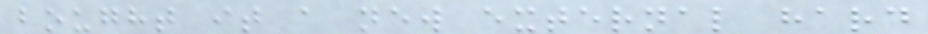bought it a new external hard
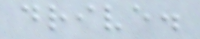drive.
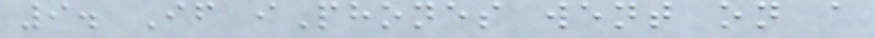9. If iPhones went on a
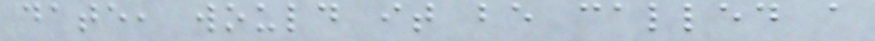date, would it be called a
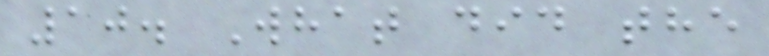10. What did the
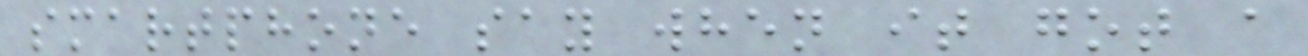smartphone say when it got a
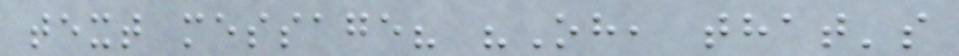text message? "Oh, that's
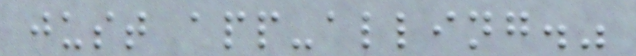just app-alling."
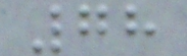78
